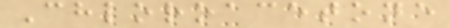Chloroacetone
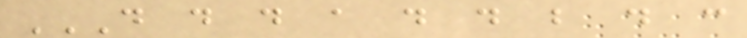D D D A D D B D C
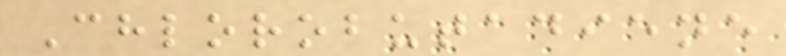Chlorobutadiene
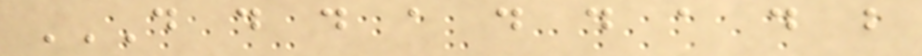D D D A D D A D B
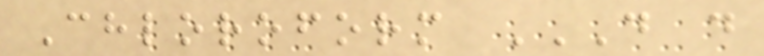Chloroform D D
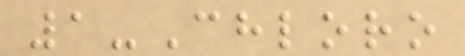1-Chloro
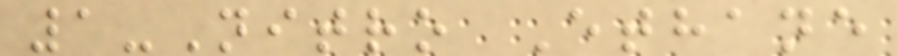1-Nitro Ethane
